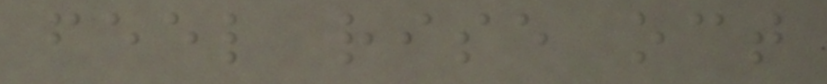feel rise oct
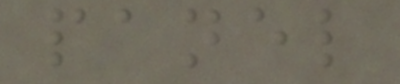panel
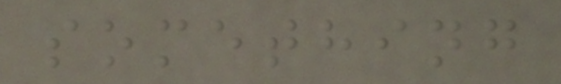something
